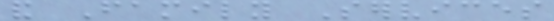and Family Services
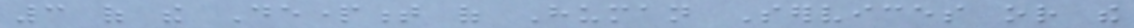3 of the Department of Human Services or the
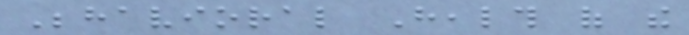Behavioral Health of the
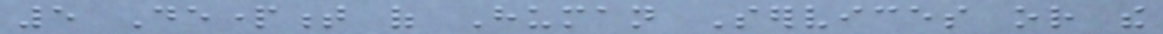5 Department of Human Services or the
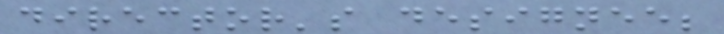director's designee;
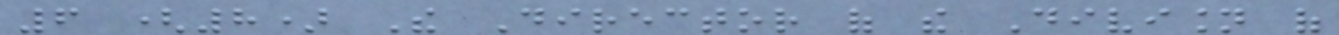6 (8) The Director of the Division of
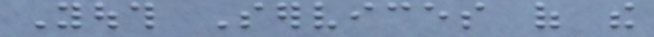Youth Services of the
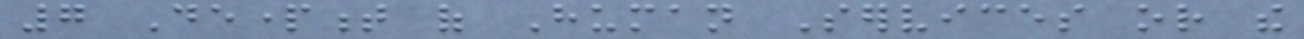7 Department of Human Services or the
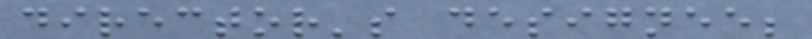director's designee;
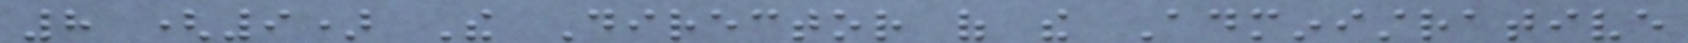8 (9) The Director of the Administrative
